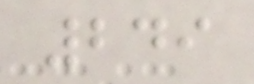249
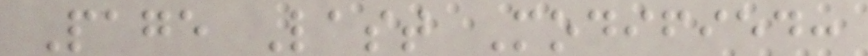Page Last Modified:
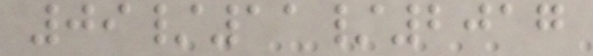09/11/2017
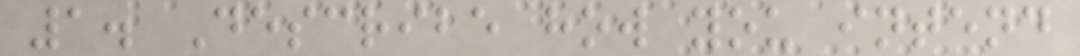1. Describe how you intend
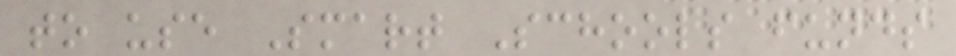to use Smart Schools funds
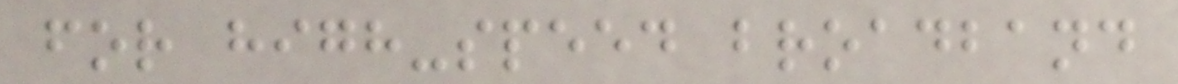for high-speed broadband
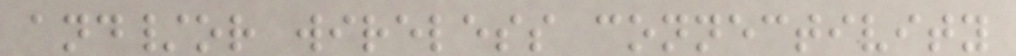and/or wireless connectivity
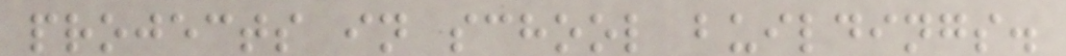projects in school buildings.
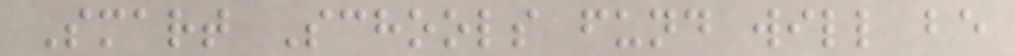Smart Schools fund will be
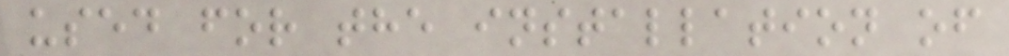used for the installation of
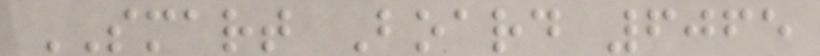SMART Board 6065
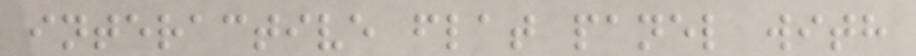interactive flat panel with
